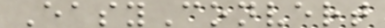EasyConvert
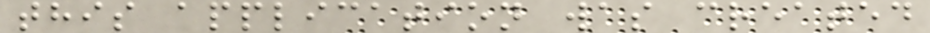this application was created
